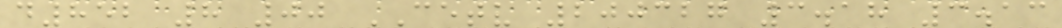d852 8 00 CETV 200327 3.18 3.13
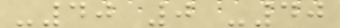-40 0 -40
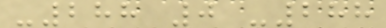-288 0 -288
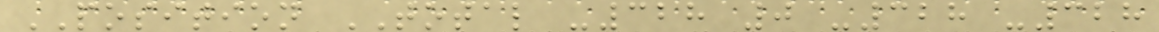POSITION TOTAL -328 0 -328 -328
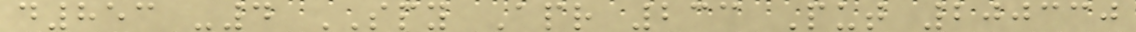d853 -4 SPY Apr 233 Put 200330
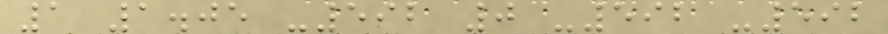1 1.05 -592 0 -592 -592
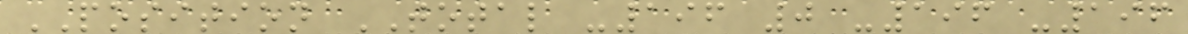POSITION TOTAL -196 0 -196 -196
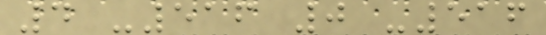4 -516 0 -516
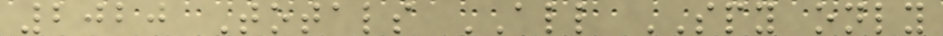2020 Totals ALL SPY only
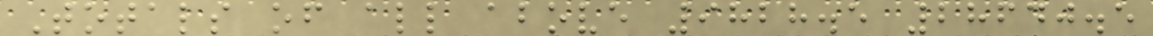Totals of all above 9828.5 28640.5
